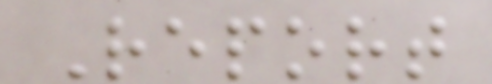Report
